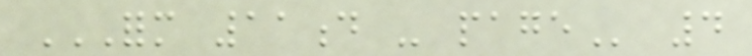FORM 11D - PAGE 4
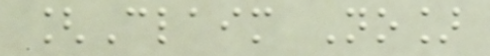[Claim No]
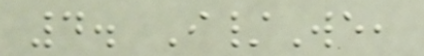4. I/We,
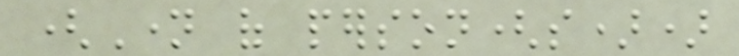(Name of person(s))
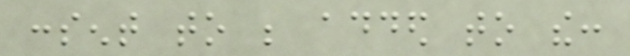consent to be added to the:
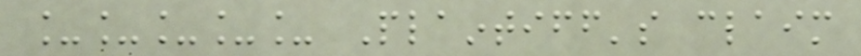_____ Plaintiff's claim
